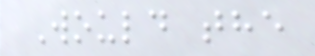Would the
